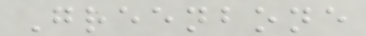Greenbone
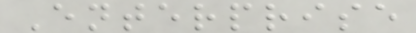Enterprise
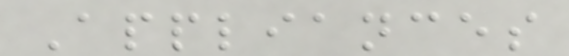Appliances
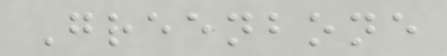Greenbone
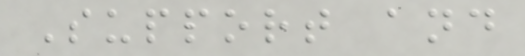Support and
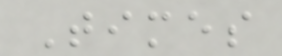Times
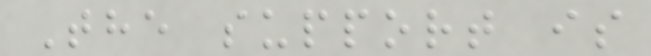The support is
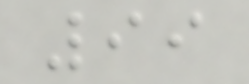99
